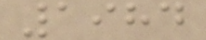1984
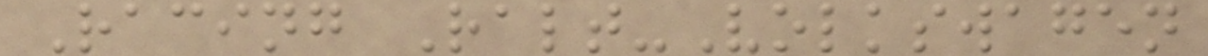Racing Ralt-Volkswagen
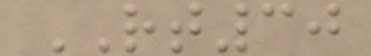RT30
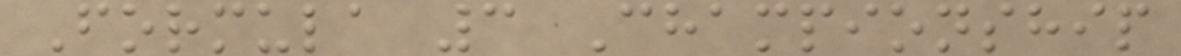Formula 3 Championship
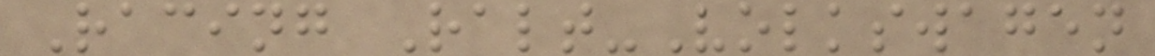Racing Ralt-Volkswagen
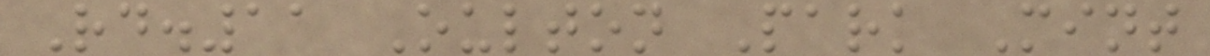Rd.11 Oulton Park Mint
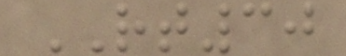RT30
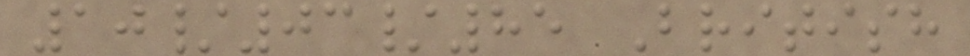10/03/85 British
